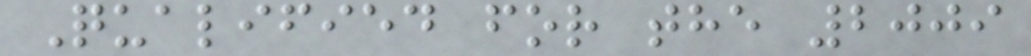Qualified for the 2009
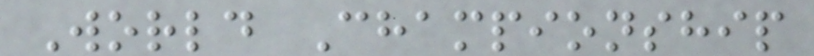World Championship
